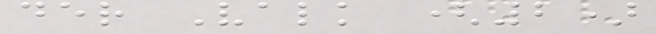der Valk (2)
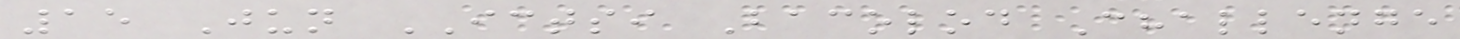15 Jun ICTSI Bacolod Challenge
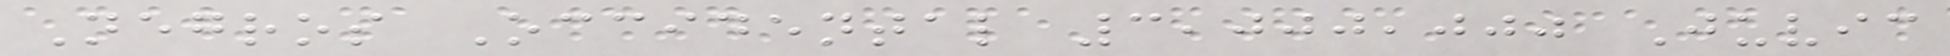Negros Occidental 3,000,000 Juvic
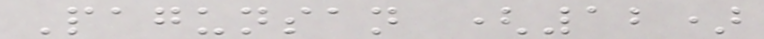Pagunsan (12)
